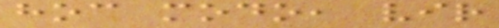hoc modo, vir
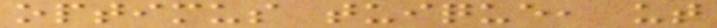optimus tuique, ut
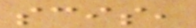scis,
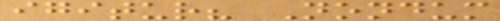igitur? Nondum
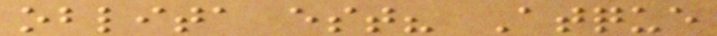oblita est? Atque
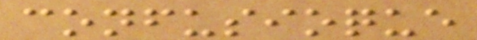confusioque
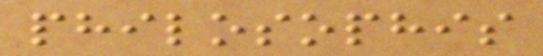philosophis
